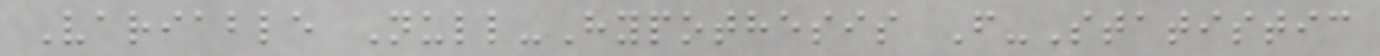Variable Null-Hypothesis F-Statistic
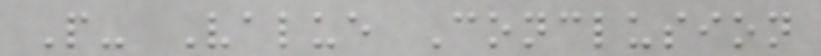P- Value Conclusion
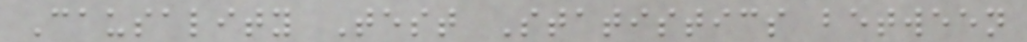Causality Test Statistics between
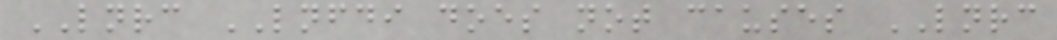LNRC LNFDI does not causes LNRC
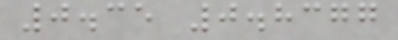0.35 0.8377
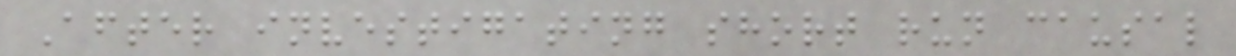After investigating short run causal
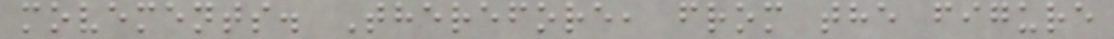movements. Therefore, from the figure
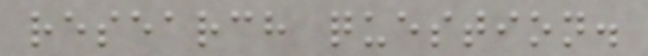research question.
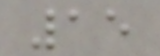15
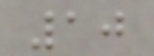10
